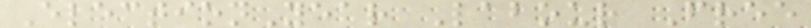ElectionYear Labour Free
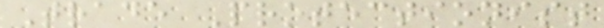Trade Protectionist
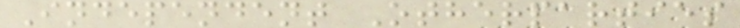Independent Otherparties
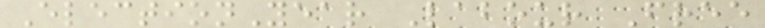ElectionYear Labour Free
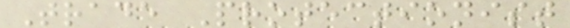Trade Protectionist
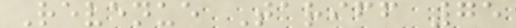Revenue Tariff 75
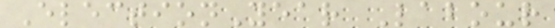ElectionYear Labour
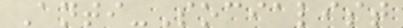Anti-Socialist
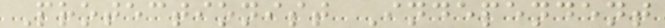Protectionist Independent
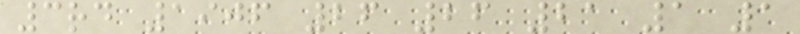3rd 1906 26 26 21 1 1
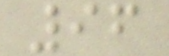96
